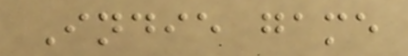Indie game
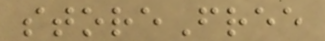storeFree
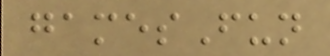gamesFun
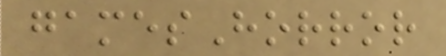gamesHorror
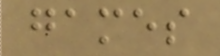games
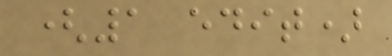(1 edit)
